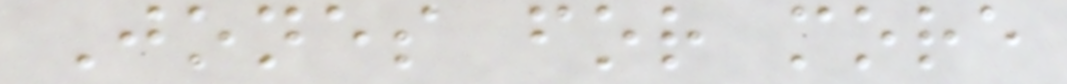Jones for more
